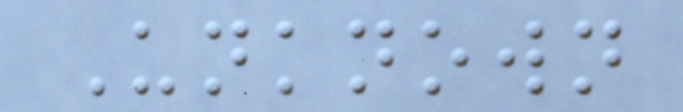Unknown
